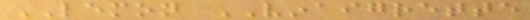LEMON VINAIGRETTE
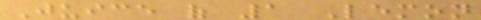Juice of 1 Lemon
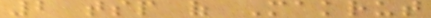2 tsp of Makrut
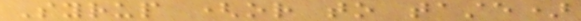Syrup (or to taste)
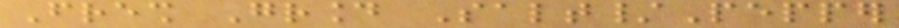Fresh Ground Salt/Pepper
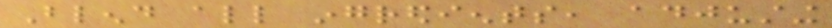Blend all ingredients, adjusting
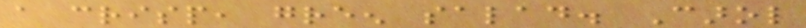a crisp, green salad. Carol
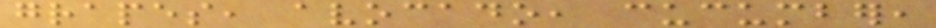grapes, avocado, cucumber,
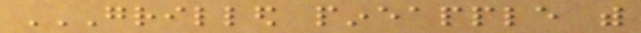GRILLED PINEAPPLE WITH
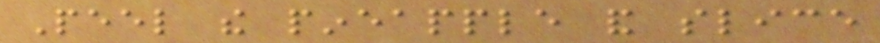Peel the pineapple and slice
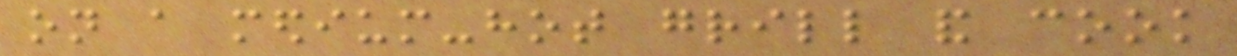on a medium-hot grill and cook
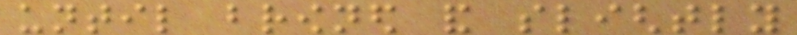until browned and slightly
